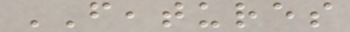FEATURES
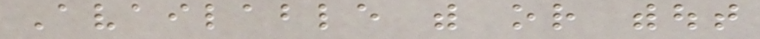Available with or without
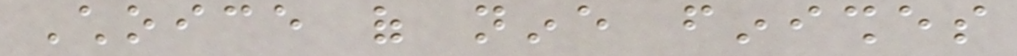Choice of nine finishes
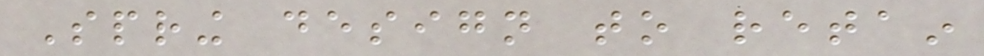Spring design to retain
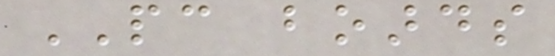PC boards
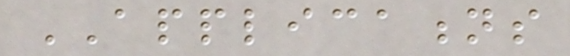APPLICATIONS
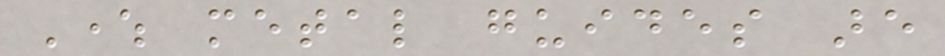Where metal guides are
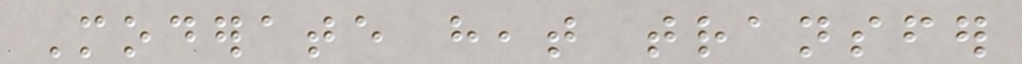Moderate heat transfer
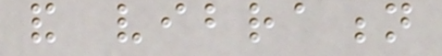and vibration
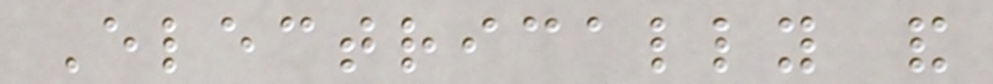Electrically and
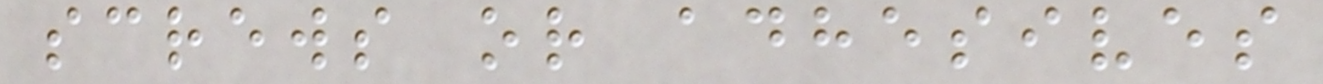screws or adhesives
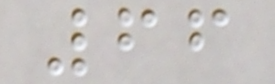66
